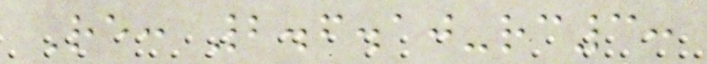Re: 2.6.10-rc3:
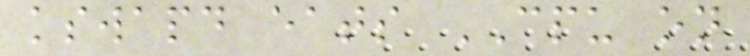kswapd eats CPU on
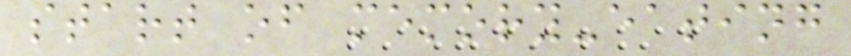start of memory-eating
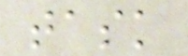task
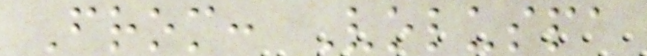From: Voluspa
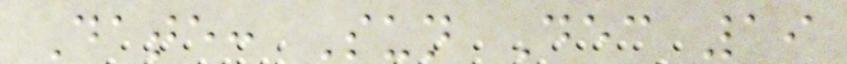Date: Sun Dec 19
